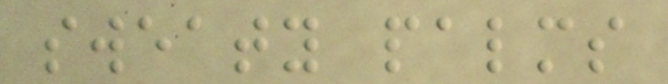sweaty palms
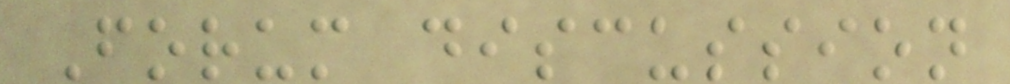Forum discussion
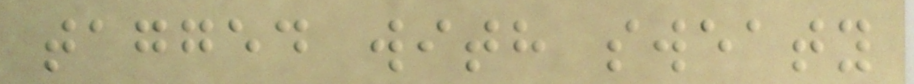tagged with sweaty
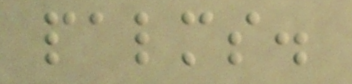palms.
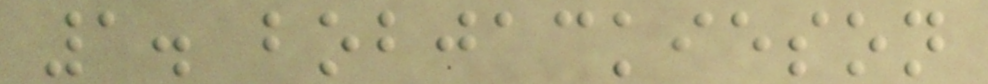1. bobjackieson
